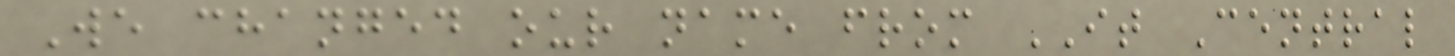We changed our name from IT Central
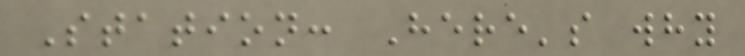Station: Here's why
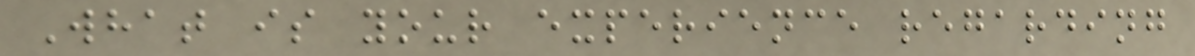What is your experience regarding
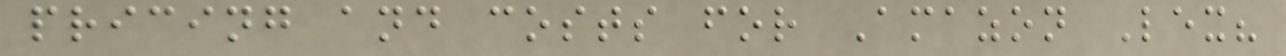pricing and costs for Amazon Lex?
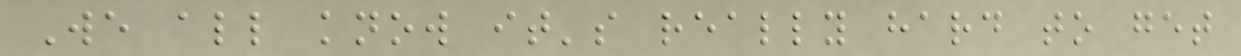We all know it's really hard to get
